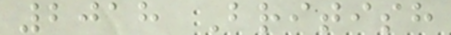2018 British
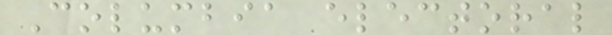Columbia electoral
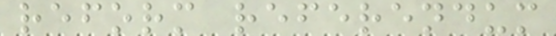reform referendum
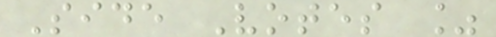Side Votes %
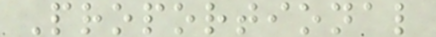Proportional
